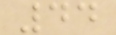44
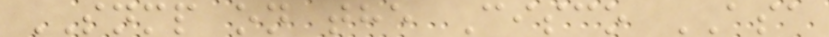SNMP on the Cisco ASA
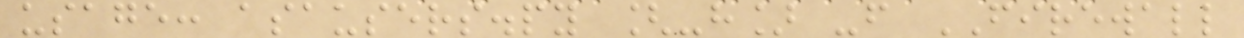usage: asausers.py [-h] -f FIREWALL
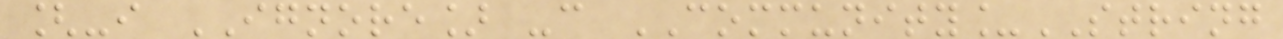[-i IGNORE] -c COMMUNITY_STRING
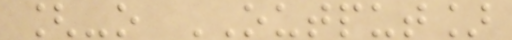[-o OUTPUT]
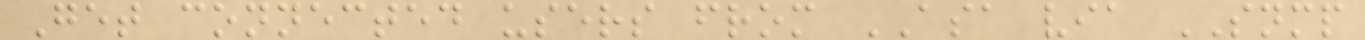Get connected users from ASA via SNMP
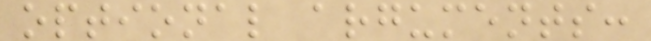optional arguments:
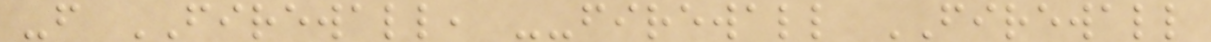-f FIREWALL, --firewall FIREWALL
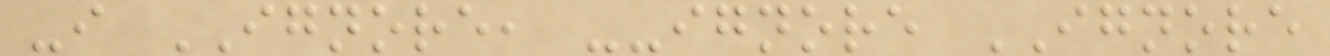-i IGNORE, --ignore IGNORE
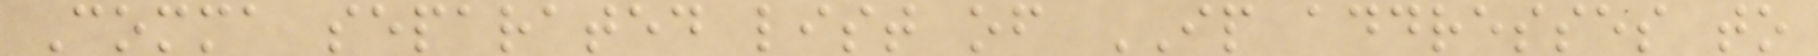Comma separated list of IP addresses to
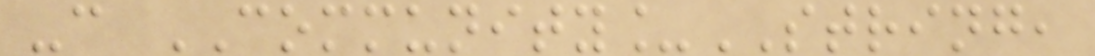-c COMMUNITY_STRING,
